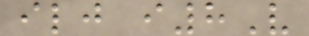ilj i8V
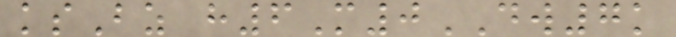ksBz h6M0DW7k
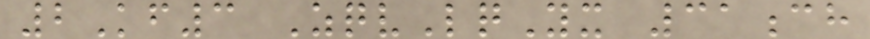2Kf3 ZqvLqYx 31ch
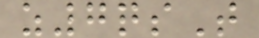z7qsT
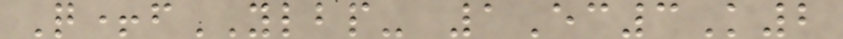Q+fYLBP- 1Ec3K2
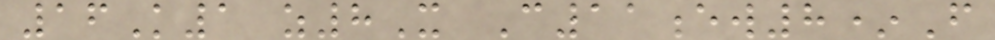16K1 z8X C11ew8*F
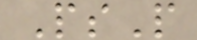PsP
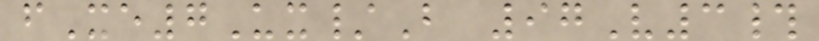fXe7Ux/B 97V3#
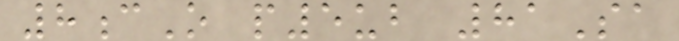8cO p5ub 81Sa
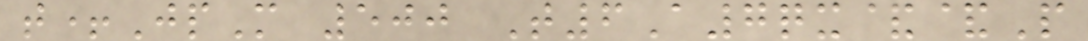t+JpM 500 T6A7qx&&P
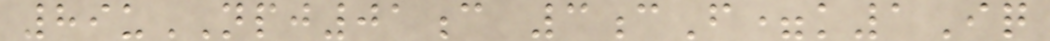89uNPJ01c 3cF=k1Iq
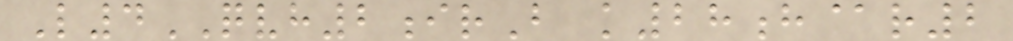L4QVH2irB k28h@r2
